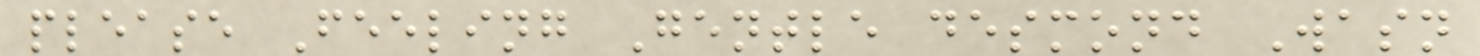please Feeling Gentle desmond Wasn
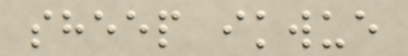sheep ikwue
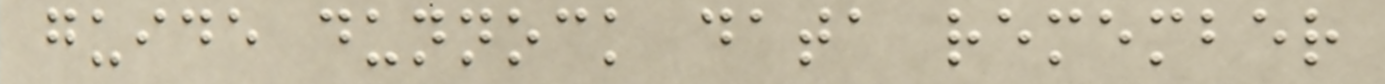guide dunnock data remember
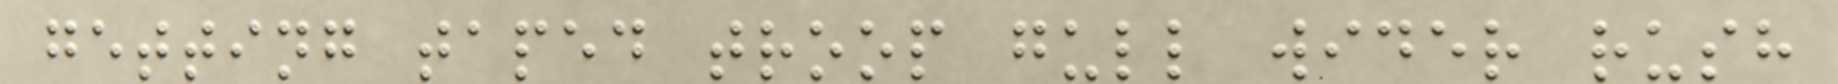getting taped troop gull wider rush
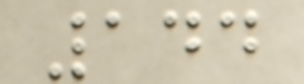144
